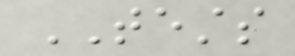TESTS
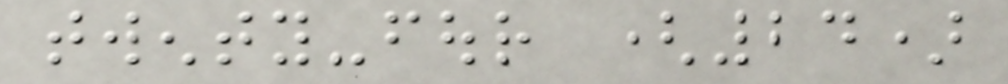twenty-four (24)
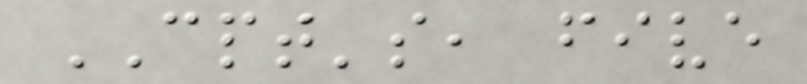CPT's, five
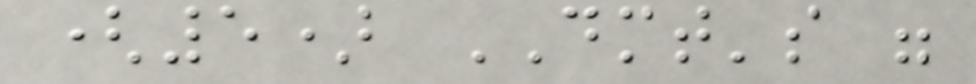(5) DMT's were
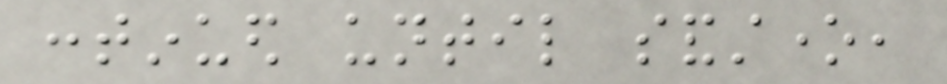continued until sandstone,
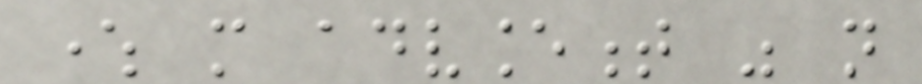where more advancement was not
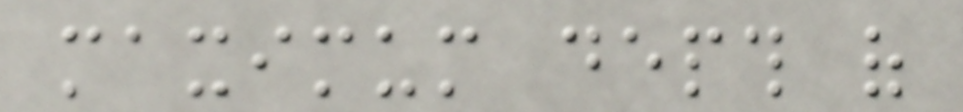maximum depth of
